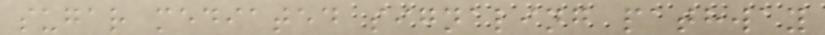sugar mediated signaling pathway
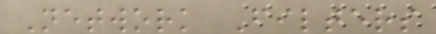Network Filters
